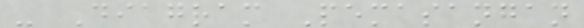- Diagram Pemasangan
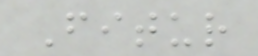Fitur
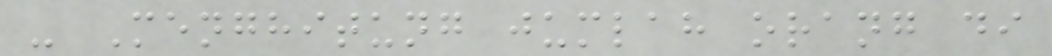- Menghitung jumlah orang di
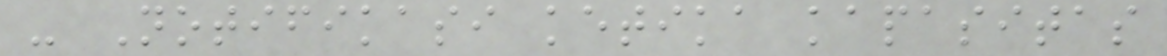- Notifikasi ketika kapasitas
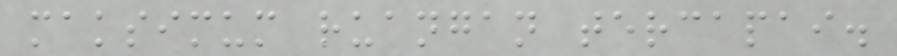maksimum ruangan tercapai.
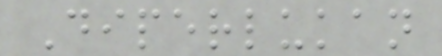Diperlukan
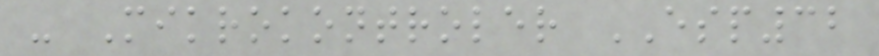- Mikrokontroler ESP32
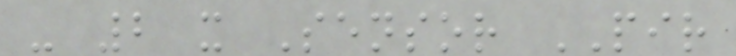- 2 x Sensor PIR
